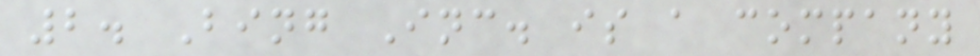2. Bing Inc. is a company
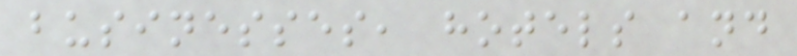businesses, hotels and
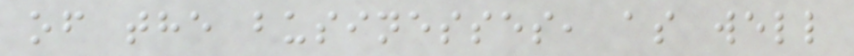of the businesses, as well
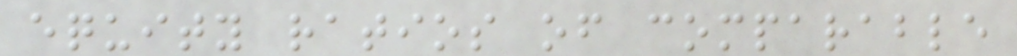equity ratios of comparable
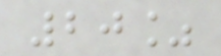20%
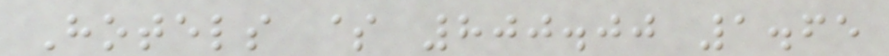Hotels $ 800.00 1.65
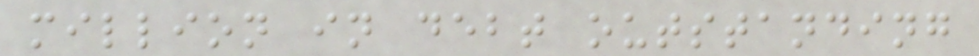million in debt outstanding
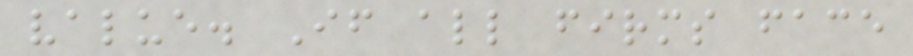value. If all firms face
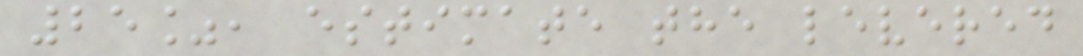25%, estimate the levered
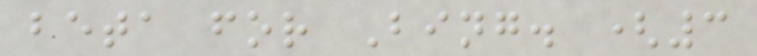beta for Bing. (3
